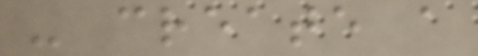- create a
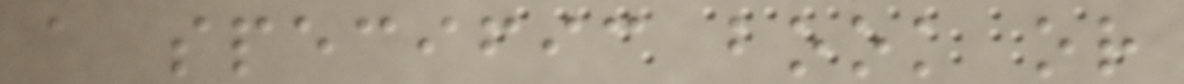a specific book or
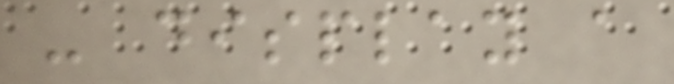- display a
